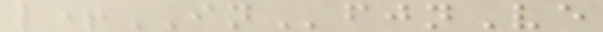l+INfjnVe
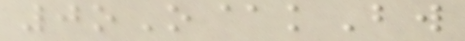0oO@kBw
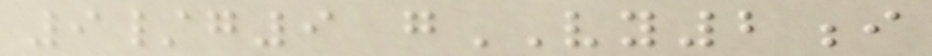9/g9 gVY2i
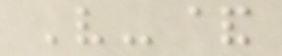V-&
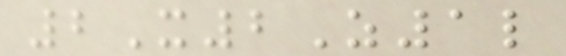2X2Z1l
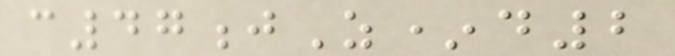c47jZ*d2
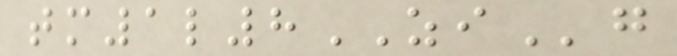tm1l8ZIg
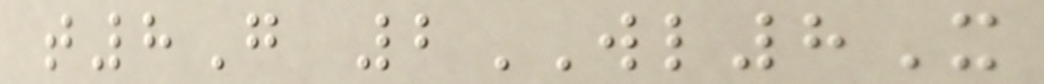t8G 2WL8X
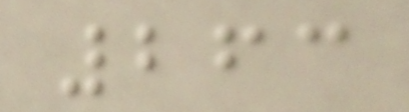263
